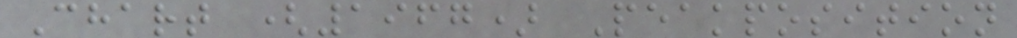Chart (1967) Peakposition
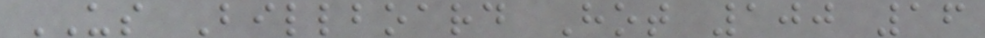US Billboard Hot 100 16
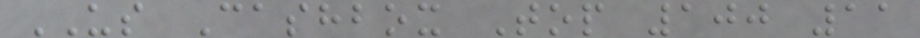US Cashbox Top 100 11
